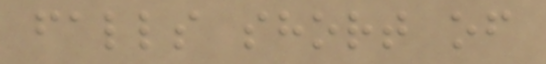falls short of
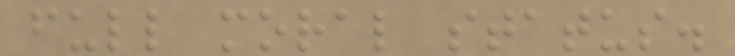full moral status.
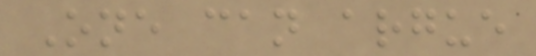One can argue
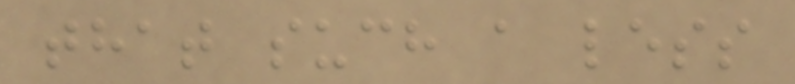that such a less
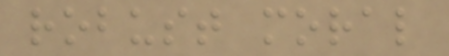robust moral
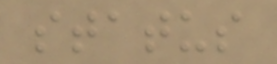status
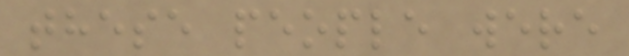these people were
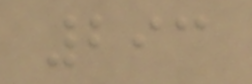293
